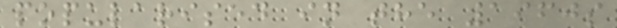popularised in the 1960s
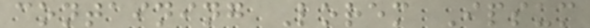containing Lorem Ipsum
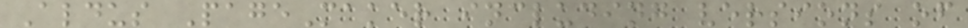Aldus PageMaker including versions of
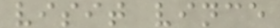visit vince
